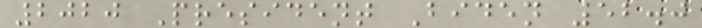2020 President Biden 52.0
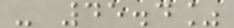- 45.4%
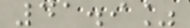41.9%
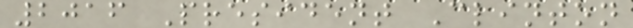2016 President Clinton
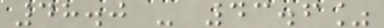48.0 - 43.6%
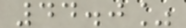44.0%
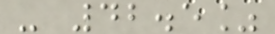- 42.5%
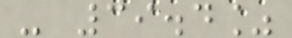- 39.4%
